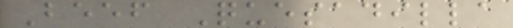Beef Quesadilla
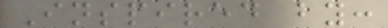Inspired by:
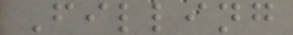Filling
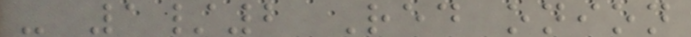- 1/2 Red onion
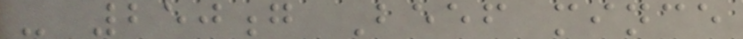- 250g Beef mince
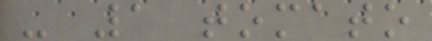- 1 tomato
